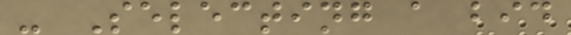- Selecting a bid
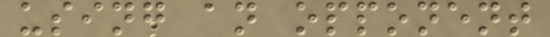using an opponent
